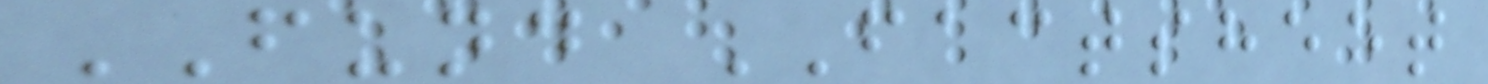FUND FACTSHEET
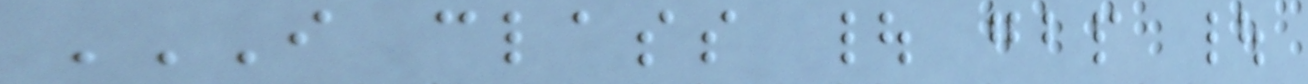I CLASS | GBP |
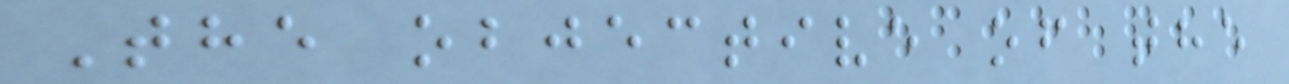The objective of the
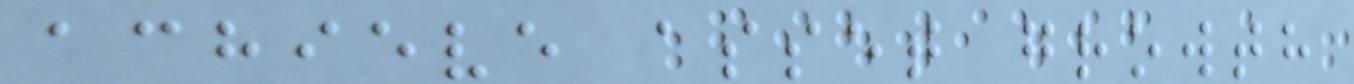achieve asset growth
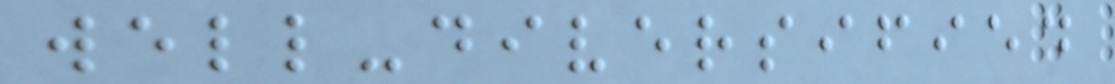well-diversified
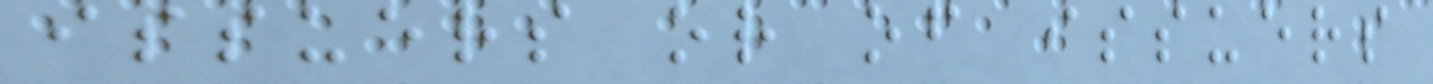issuers or of issuers
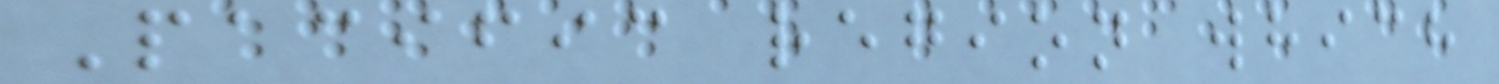Pacific region which
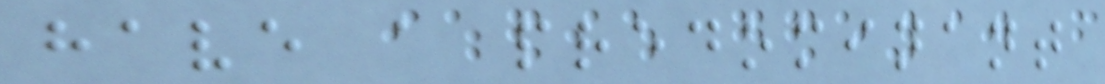have a predominant
